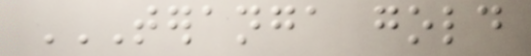TERANGA GOLD
